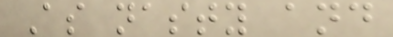As nasty and
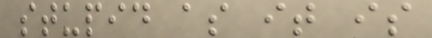stupid as it is
